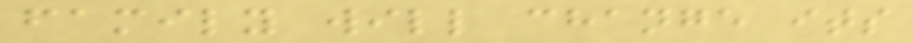family will change its
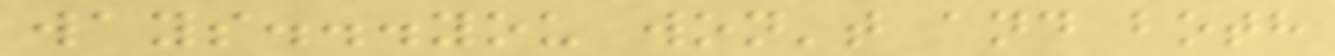ways...you won't and both
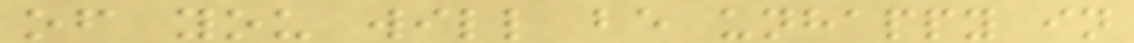of you will be unhappy in
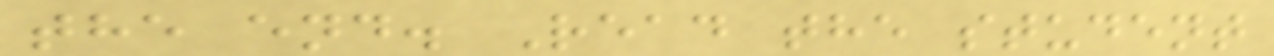the end. Read the student
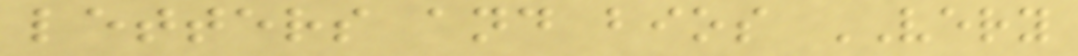letters and bios VERY
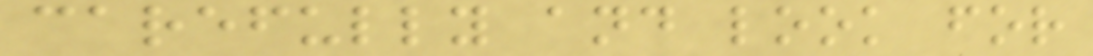carefully and look for
